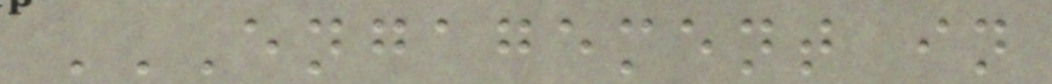ENGAGEMENT IN
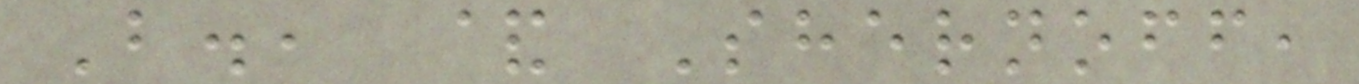B., & Shernoff,
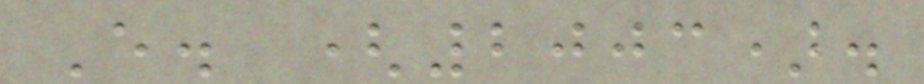E. (2003).
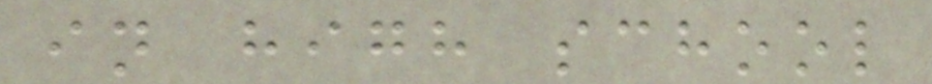in high school
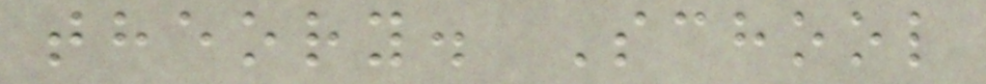theory. School
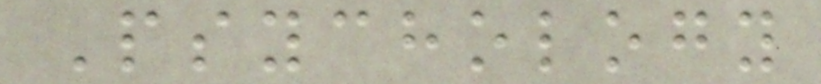Psychology
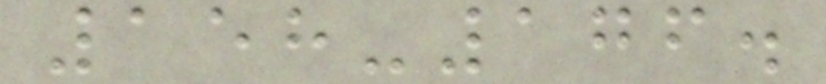158-176.
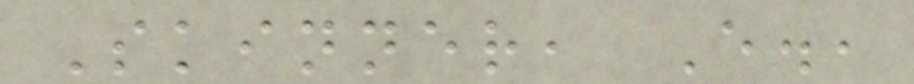Skinner, E.,
